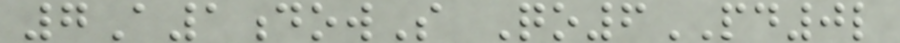7A1dowS Qo6PD0l
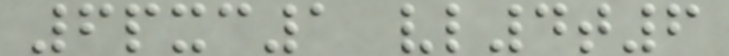6pxc1 vl4t6
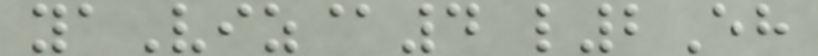yaViz@4 l2Eh
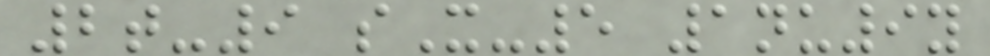2t-9 sX-5 1nu9y
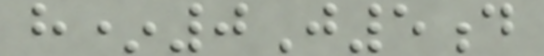h*0J5d
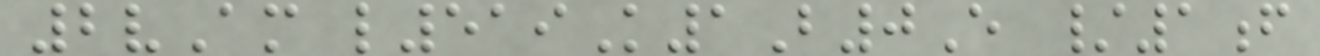2vAm l519K1B0E /1f
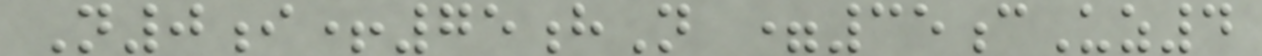N0i+75hN =35cUz4
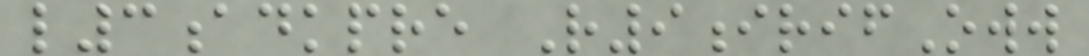l3adkpre R9irifOww
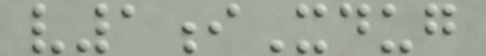v1iXdug
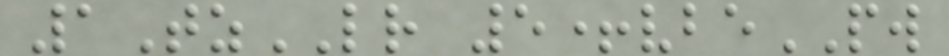1TzLR 5+vbePW
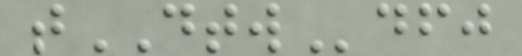tDTWdfj
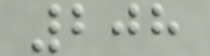208
